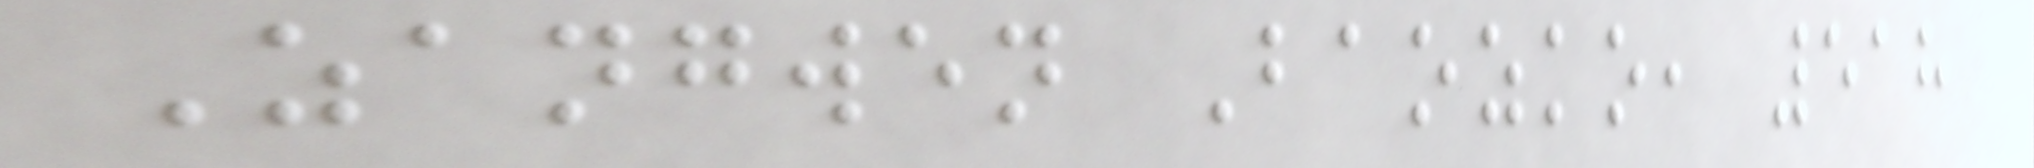Zangwen Baozko, 518
